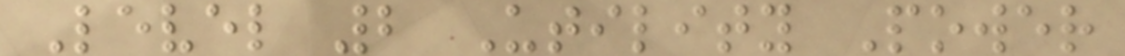Level 2 Utility Power
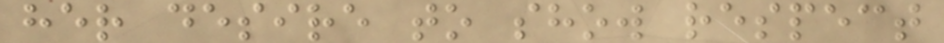her desire to show respect
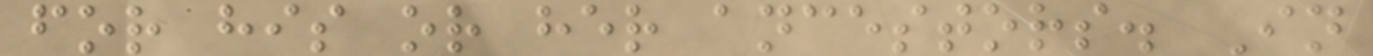for his or her ancestors. In
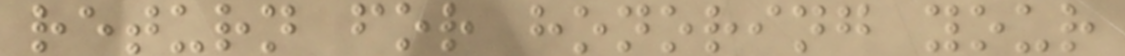return for honoring your
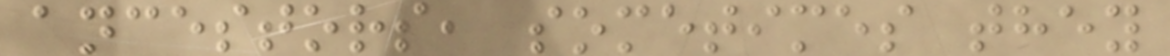ancestors, sometimes they
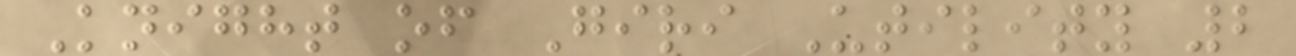Knight of Giri Utility 2
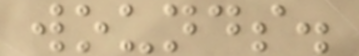wounds.
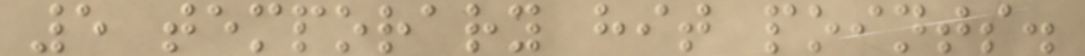5 temporary hit points.
